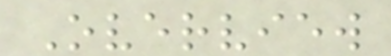Overview
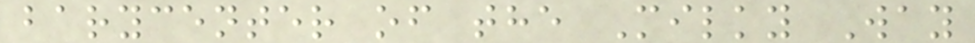barycenter of the Milky Way
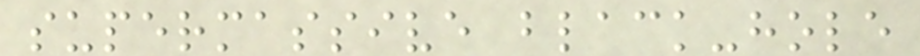supermassive black-hole
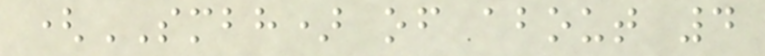(SMBH) of about 4
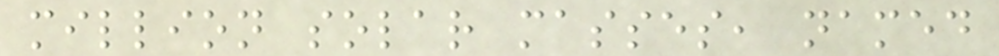million solar masses, named
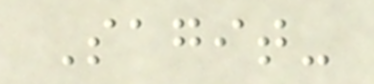Sagit-
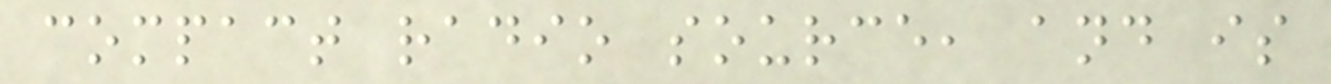compact radio source, and is
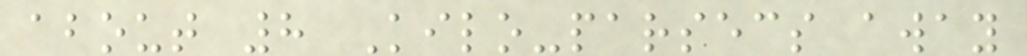about 8 Kilo-parsecs away
